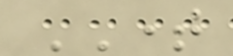TIME
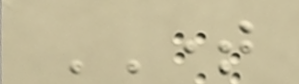TIME
